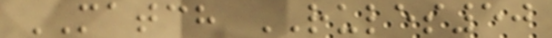MATCH RULES50
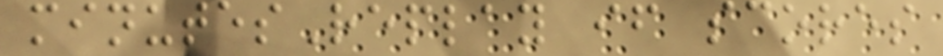minutesReplay if scores
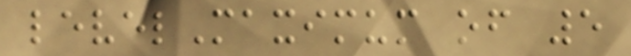levelMaximum of 5
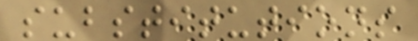substitutions
